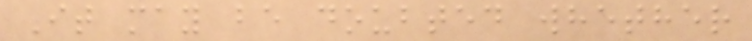It may be doubted whether
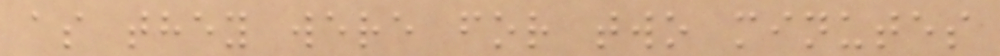as they were for two minutes
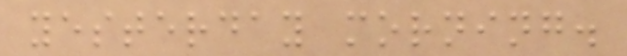yesterday morning.
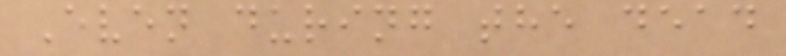Even during the dead
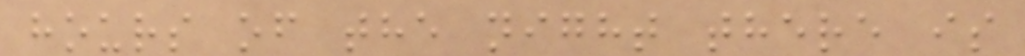hours of the night there is
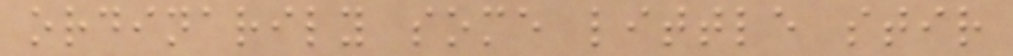ordinarily some little stir
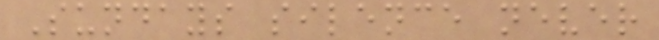Sundays silence never
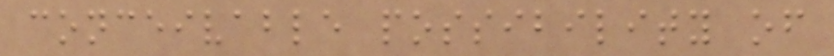conceivable possibility of
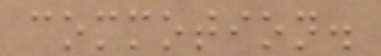commotion.
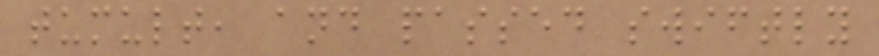tumult, and passed swiftly
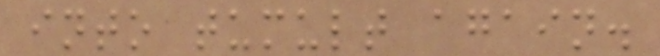into tumult again.
